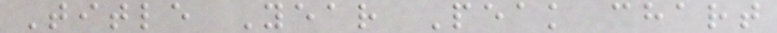Title Year Peak chart
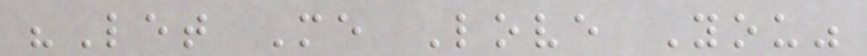"Let Me Love You"
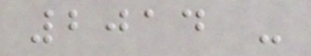2014 -
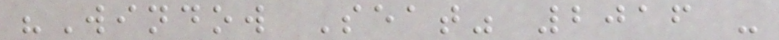"Window Seat" 2016 -
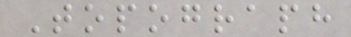Topograph
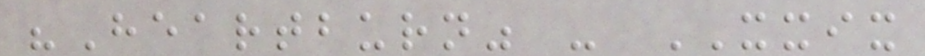"Heartburn" - XXIX
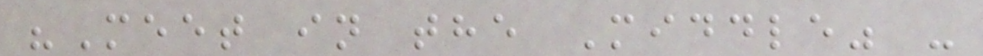"Meet in the Middle" -
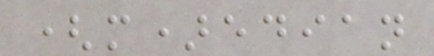(m)edian
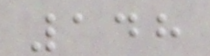148
